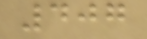407
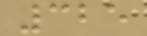325
